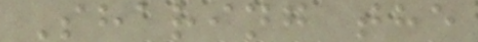Sharing the
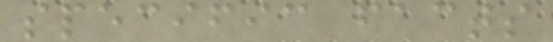specific facts
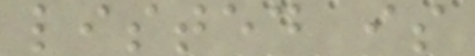listed is
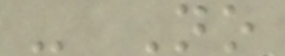- No
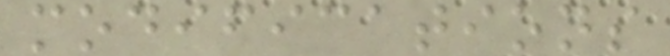modifications
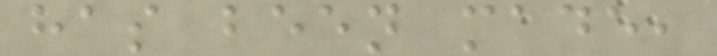has been made,
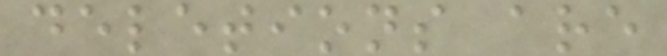deletions are
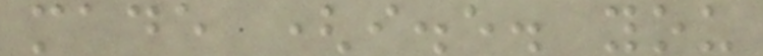made (i.e. you
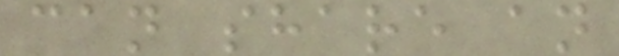can share an
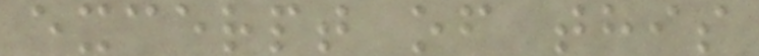excerpt of this
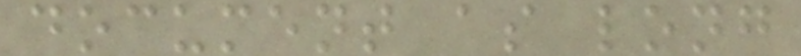document as long
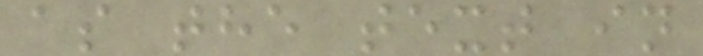as the text in
